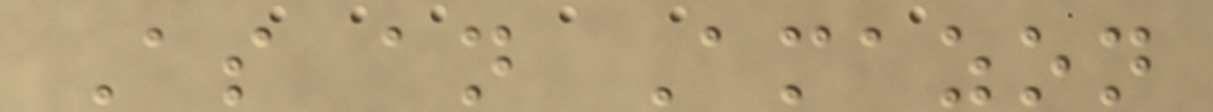As an Amazon
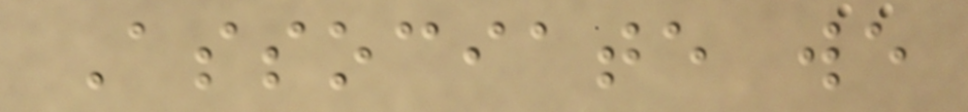Associate we
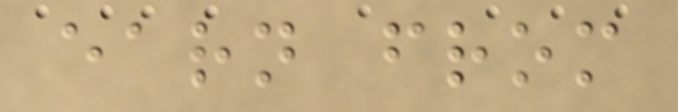earn from
